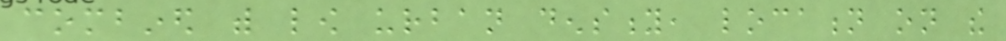combined with low urban density, location on the
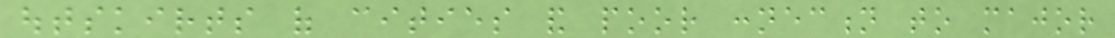outskirts of cities and poor connection to major
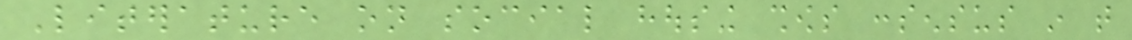Literature on social housing shows consensus in that
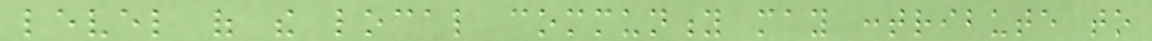level of the local community may contribute to
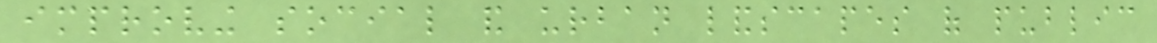improving social and urban landscapes of public
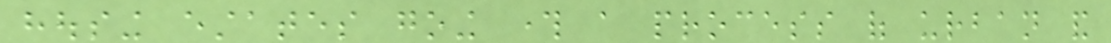housing estates going through a process of urban and
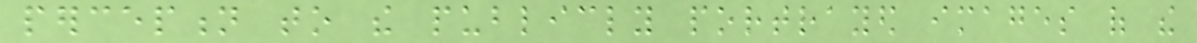perception to the publicly portrayed images of the
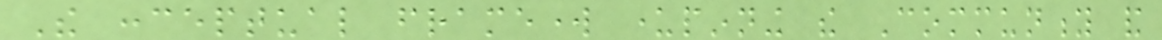The conceptual framework underpinning the Community and
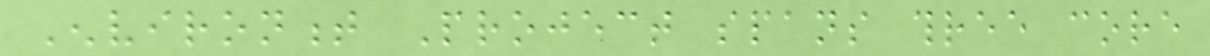Environment Project spans three core
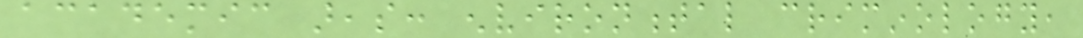academic areas: environmental criminology,
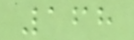168
